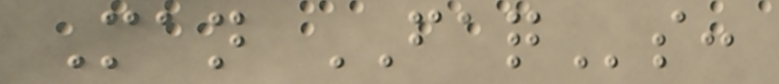Man FAQs:
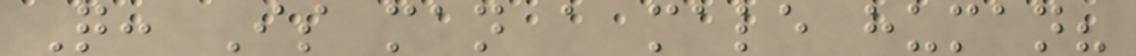Q: Is man a male human?
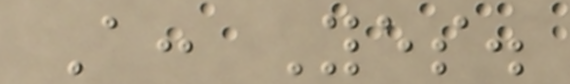A: Yes.
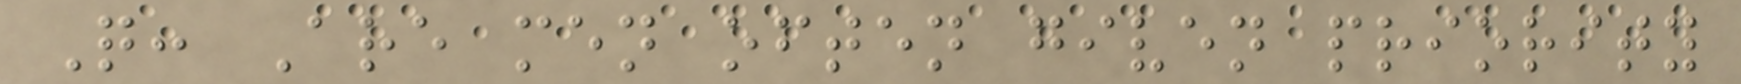Q: Are men often given priority
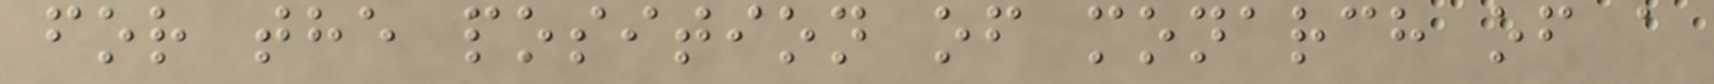for the position of monarch of a
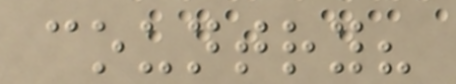country?
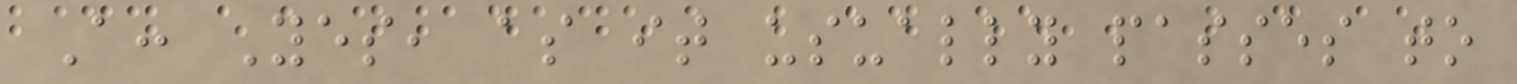A: Yes, as it usually passes to
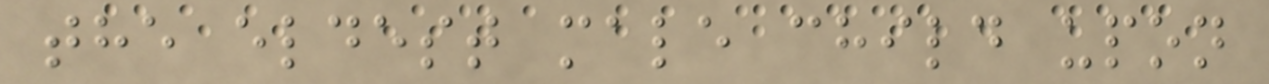the eldest male child upon
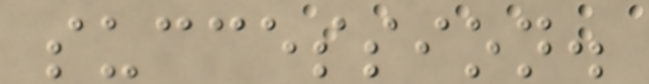succession.
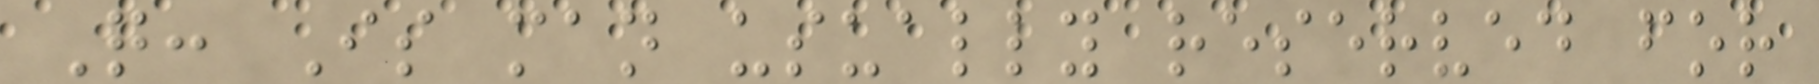Q: Is man usually reserved for
